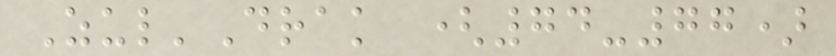Zul'Drak (74-77)
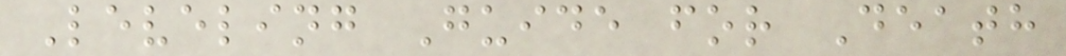Leveling Guide for Death
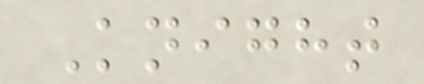Knight
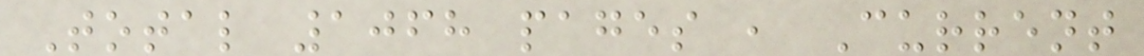Total 1068 pages , Current
